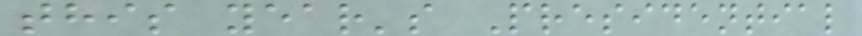this year's Presidential
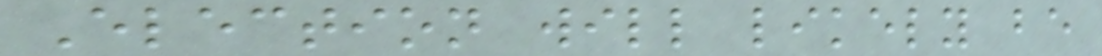Election will likely be
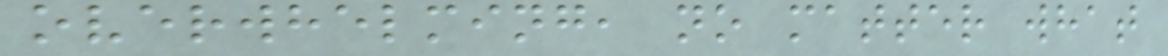overwhelming, no matter what
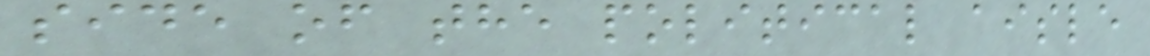side of the political aisle
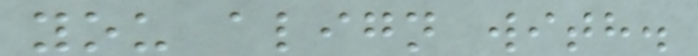you align with.
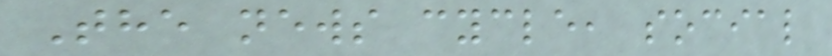The news cycle, social
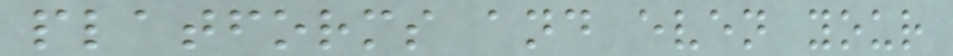platforms and even your
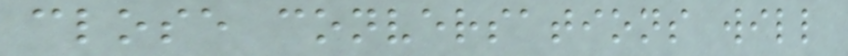close conversations will
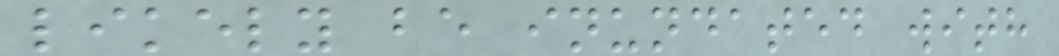likely be inundated with
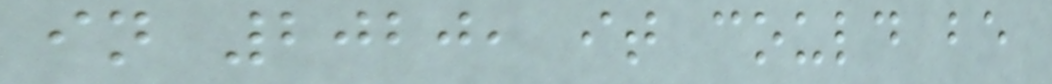in 2020, it could be
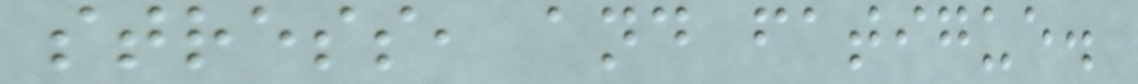stress, and fatigue.
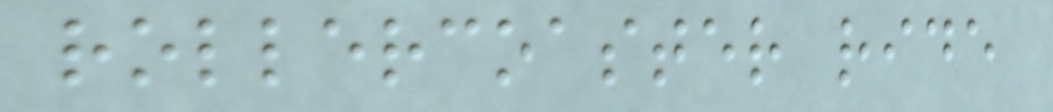rollercoaster ride
